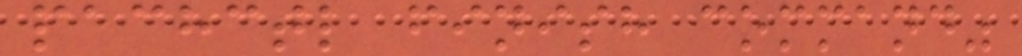pachctl finish command"
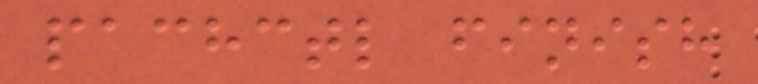pachctl finish
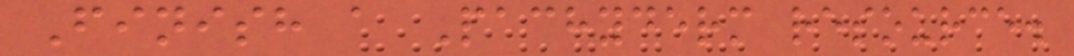Finish a Pachyderm resource.
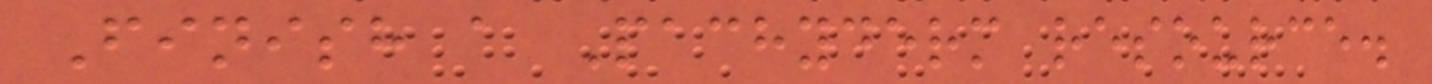Finish a Pachyderm resource.
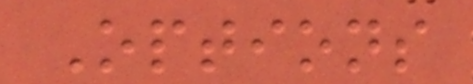Options
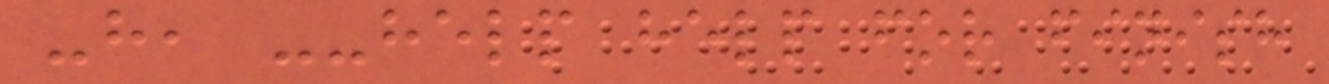-h, --help help for finish
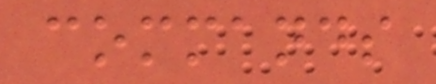commands
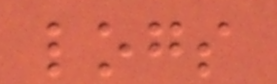logs
